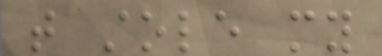that stole my
